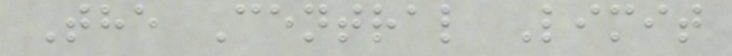The Central Limit
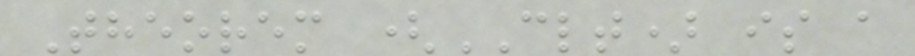Theorem (CLT) is a
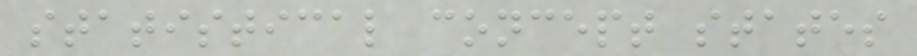statistical concept states
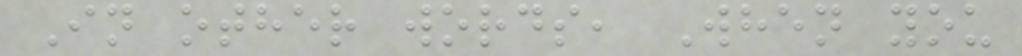In other words, When you
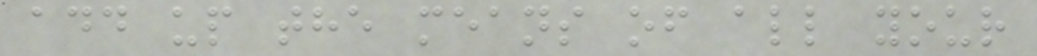add up the means of all your
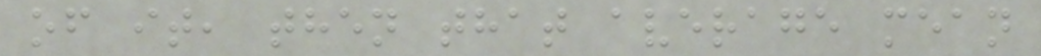of it, then that average mean
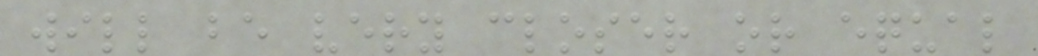will be very closer or equal
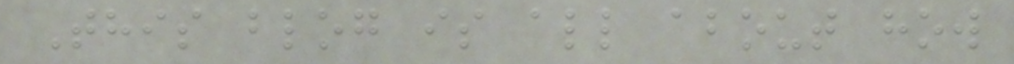This blog is all about how
